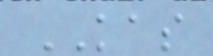KAS
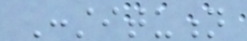Constitution
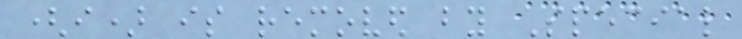(i) is removed by Special
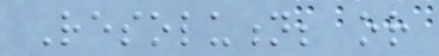Resolution; or
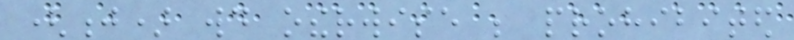(j) would otherwise be prohibited
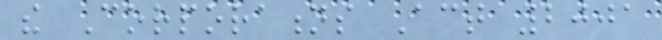the Corporations Act 2001
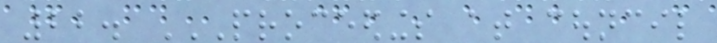22. PROCEEDINGS AT COUNCIL
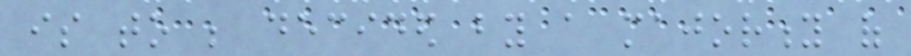is to be decided by a majority of
